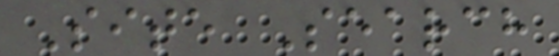Site Search
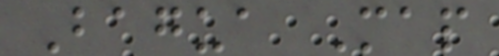Bagua Map
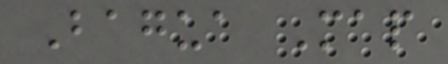Bagua Map
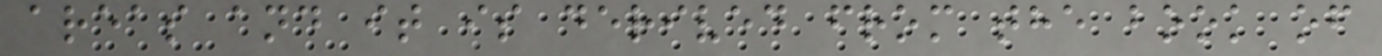areas and it is derived from the book of
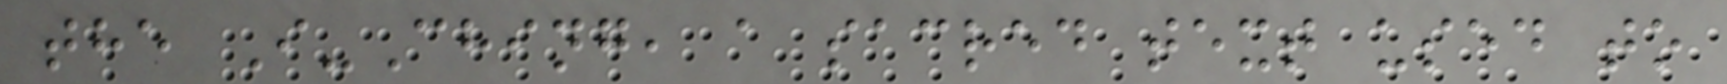the I-Ching, a sacred text used to
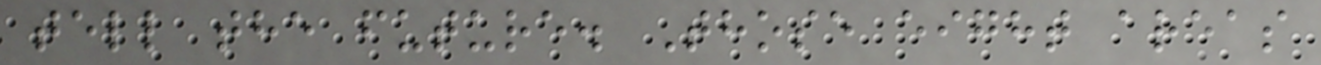tell the future. Those eight areas
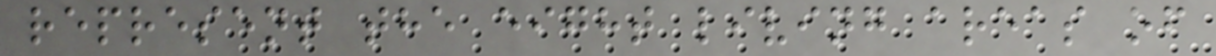represent the eight living areas of
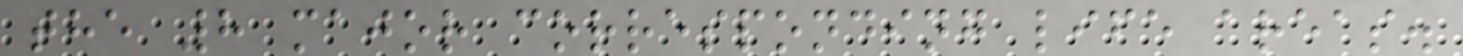the 8 major corresponding life areas.
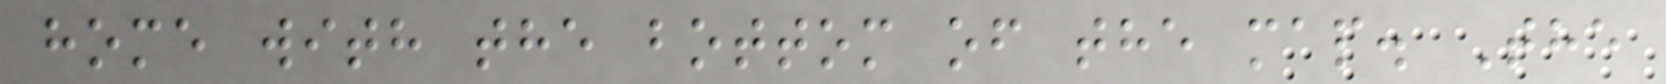home with the bottom of the map. The
